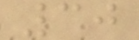30
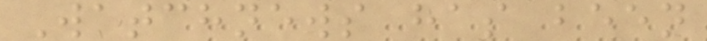Watchnews has been
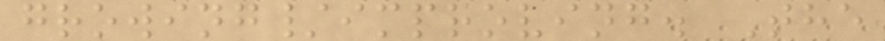growing/improving. The
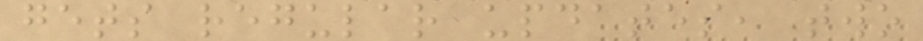gets regular updates, two
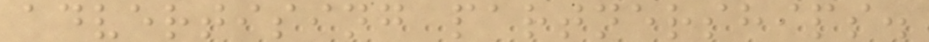advertising partnerships.
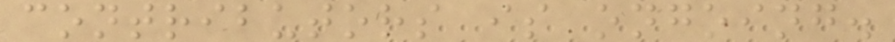contributors is ongoing.
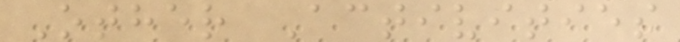Other Activities
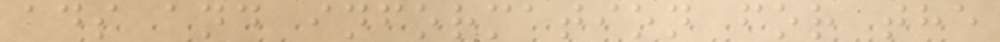ads and information for the
